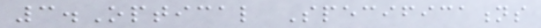3.Optical Specifications
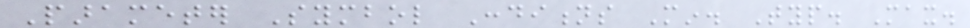Parameter Symbol Conditions Min. Typ. Max.
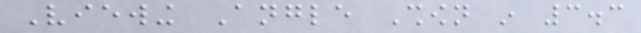Viewing Angle Shown in 3.3
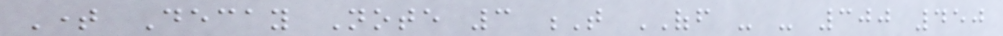Time Decay Note 3 T OFF - - 300 450
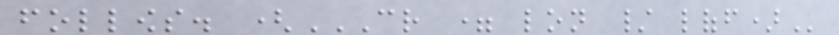follows. (CR = LON / LOFF)
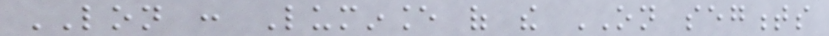LON : Luminance of the ON segments
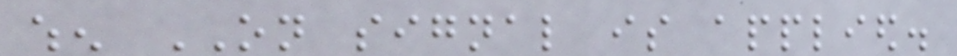when ON signal is applied.
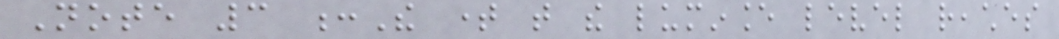Note 3 :The time that the luminance level reaches
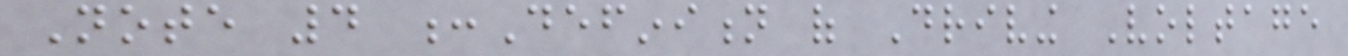Note 4 :Definition of Driving Voltage
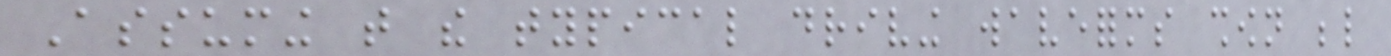Assuming that the typical driving waveforms shown below
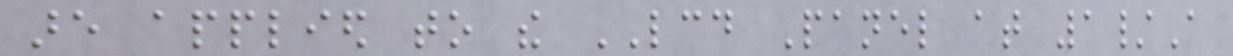are applied to the LCD Panel at 1/A
